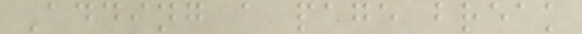Adding a page break
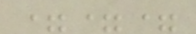===
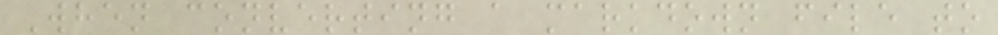When converting a markdown file to
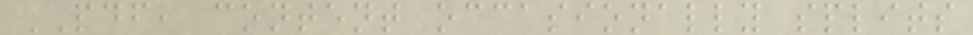PDF, content occasionally splits
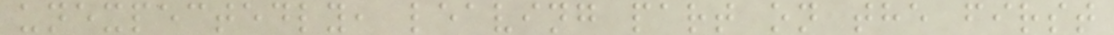unexpectedly, leaving part on the first
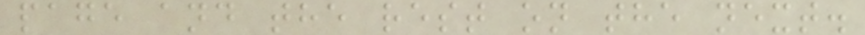page and the rest on the next.
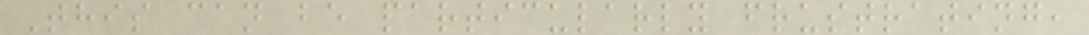This can be particularly frustrating,
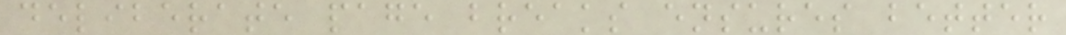deliberate page breaks ensures better
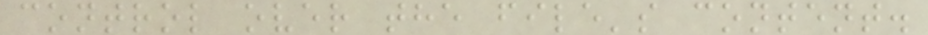control over the file's content.
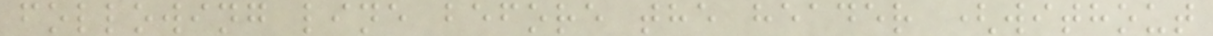following line before the header (without
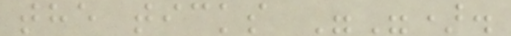the ticks "").
